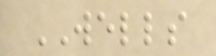WELLS
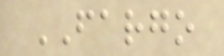FARGO
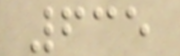635
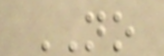NO
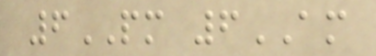6PM 6AM
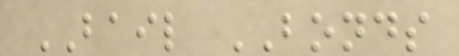BAIL BONDS
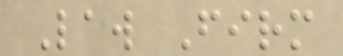Law Firm
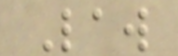Law
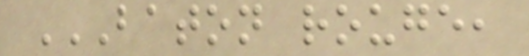BATON ROUGE,
